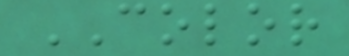COLOR
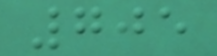705
